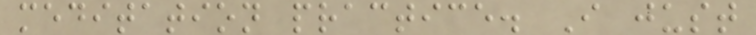meditation practice. I just
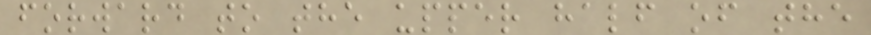forward to the upper half of the
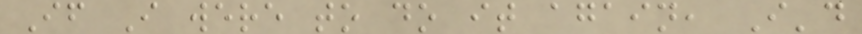If I were to do it again, I'd
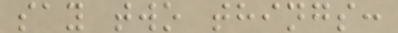say two things:
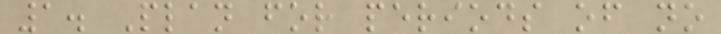1. Plan for periods of no
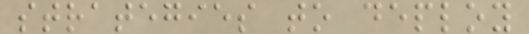strategies to deploy
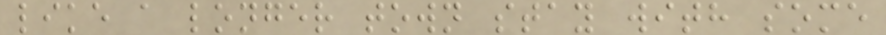like a longer town stay with some
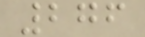276
